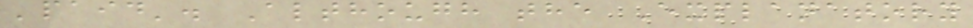'paid'. Although the Explanatory
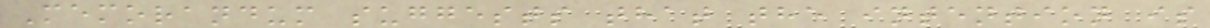Memorandum suggests that the intention is
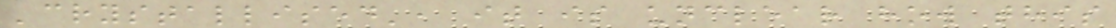'crystallised', it is unclear how this
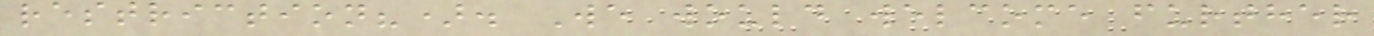restriction?). We would welcome further
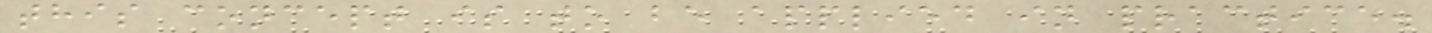this concept is to be applied in practice.
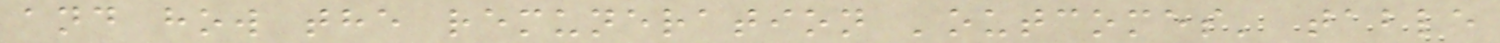and how the remuneration 'outcomes' table
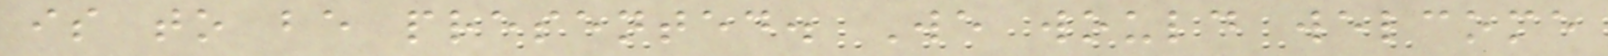is to be presented. We would welcome
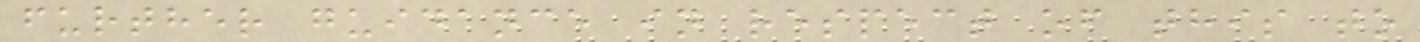further guidance in respect of this to
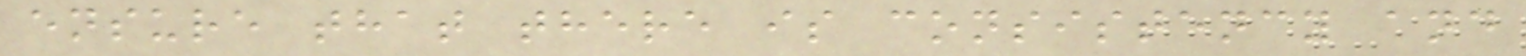ensure that there is consistency and
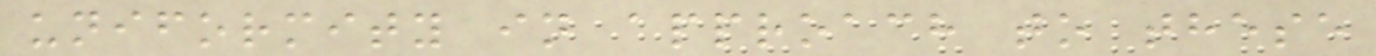uniformity in approach to these
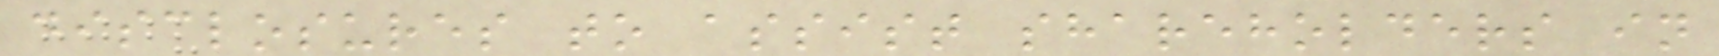disclosures to assist shareholders in
